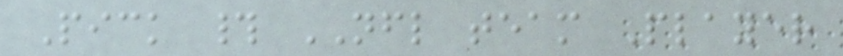Pick # NFL team Player
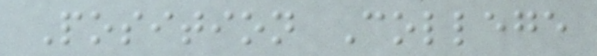Position College
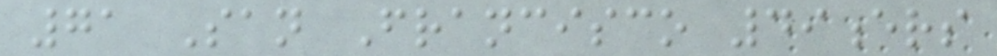71 San Francisco 49ers
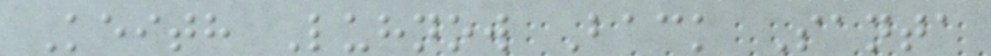Keith Luhnow Back Santa
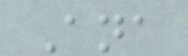Ana
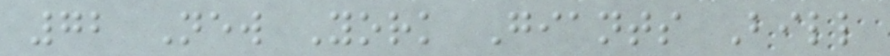72 New York Giants Bill
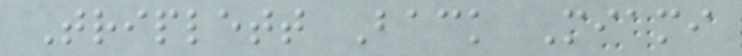Triplett Back Miami
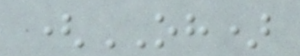(OH)
